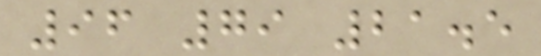96 79 21.5
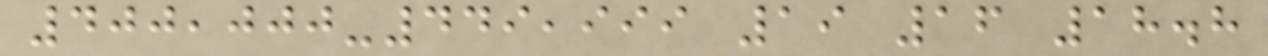400,000-449,999 19 16 18.8
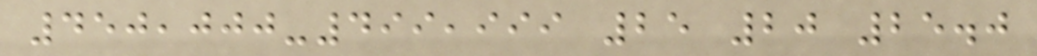450,000-499,999 25 20 25.0
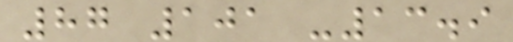87 101 -13.9
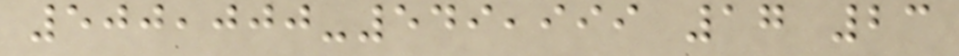500,000-549,999 17 23
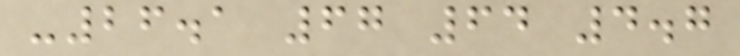-26.1 67 64 4.7
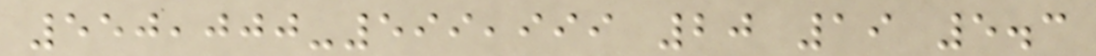550,000-599,999 20 19 5.3
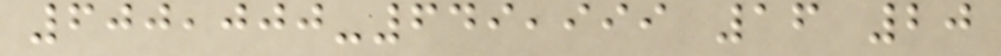600,000-649,999 16 20
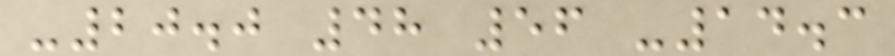-20.0 48 56 -14.3
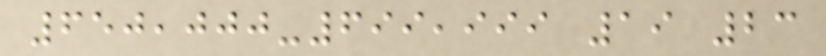650,000-699,999 19 23
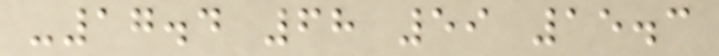-17.4 68 59 15.3
